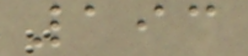193
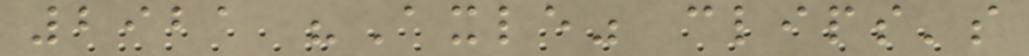2921 "Axle" clips's
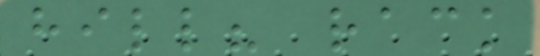hill? rack
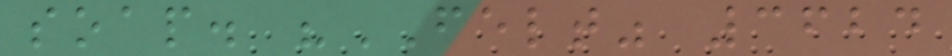soap. "FELT" 3624
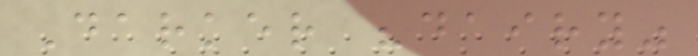Darker "dairy"
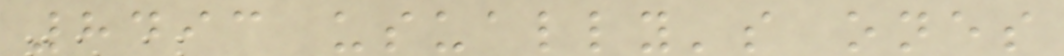8493 usually's ones
